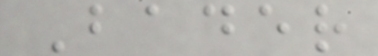Bader
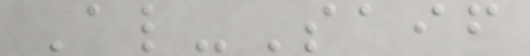Al-Saif
